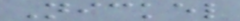Nickel
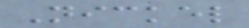Nickel
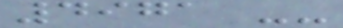4971 --
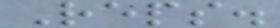Reps.
